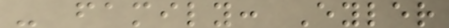- family: Eyler
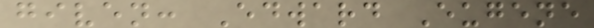given: Edward Eugene
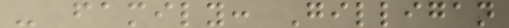- family: Gilligan
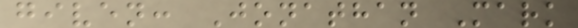given: Jonathan Mark
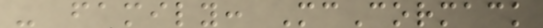- family: McCormack
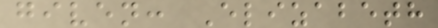given: Elizabeth
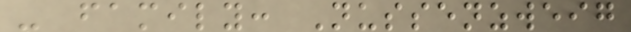- family: Nussenzweig
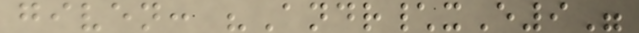given: "Andr\xE9"
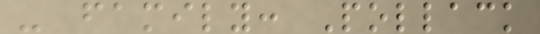- family: Pollack
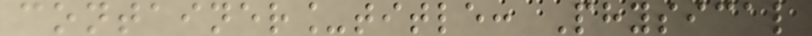container_title: Physical
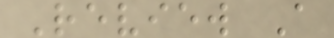Review A
